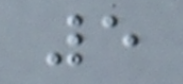5
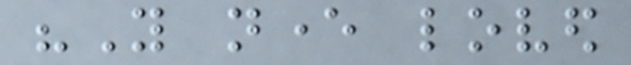"You never loved
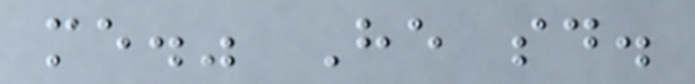me." He said.
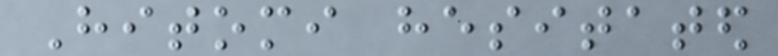Hitomi hesitated
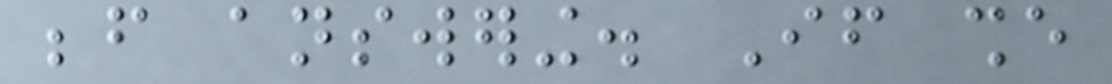before answering. If she
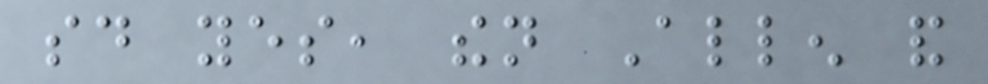said yes, then Allen and
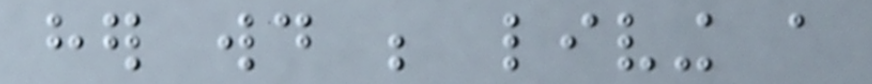her would be living a
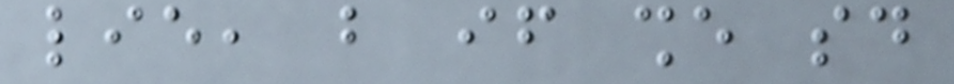lie, but if she said
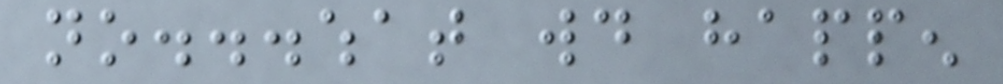no...what would happen
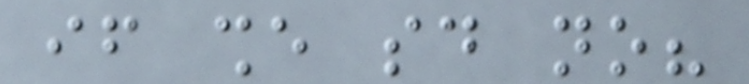if she said no?
